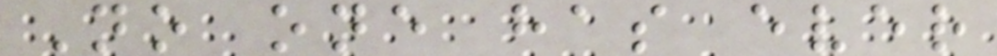No one has ever
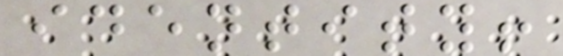identity!
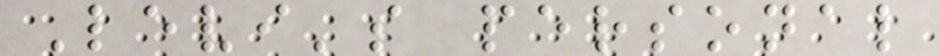Levi's personal
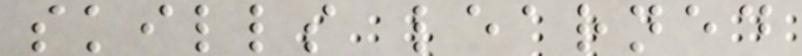skills learned
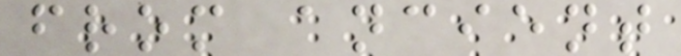from ancient
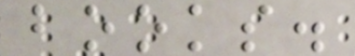books.
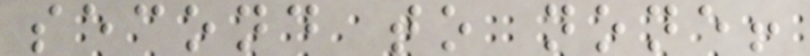second to none!
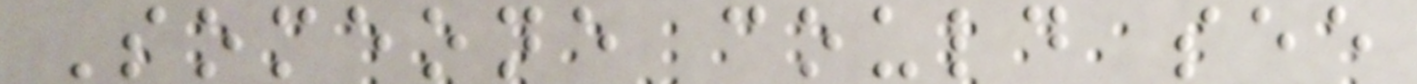Someone could see
